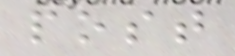post
